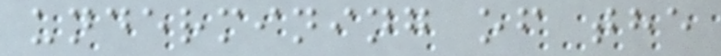undermining of the
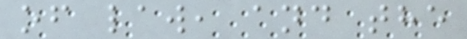of law, and the
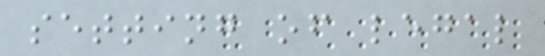setting of legal
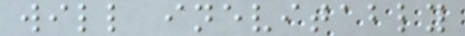will inevitably
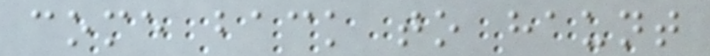come back to haunt
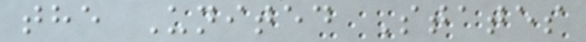the United States
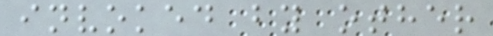invoked by other
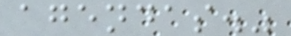agendas."
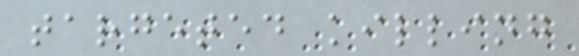targeted killing
